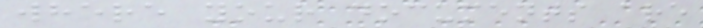where your documents are
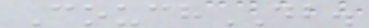CouchDB.
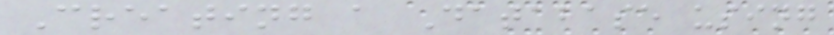Creating a Database using
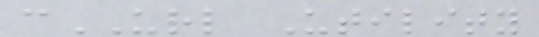cURL Utility
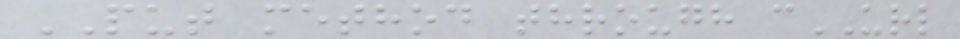PUT method through cURL
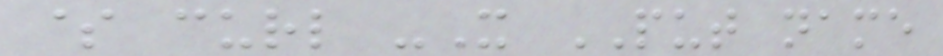$ curl -X PUT name
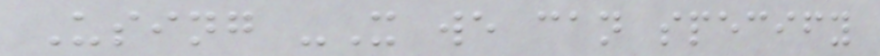Using -X we can specify
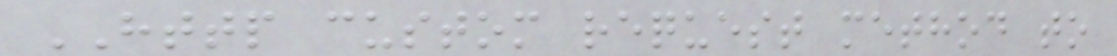HTTP custom request method to
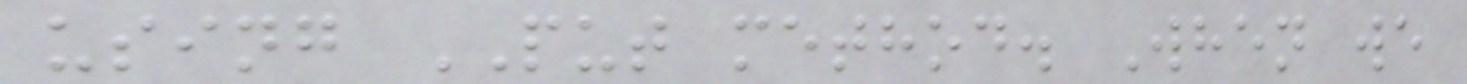using PUT method. When we
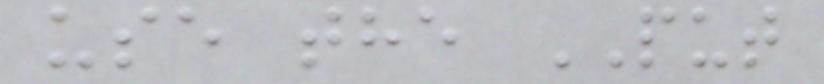use the PUT
